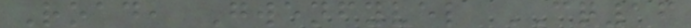Road, Gwenfyvel CQ16
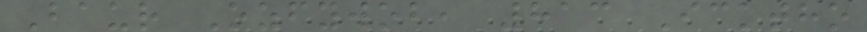Baur Ozfywob, 813 Icktho
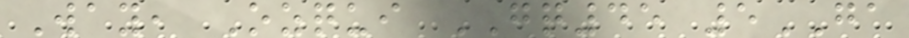Way, Ozqui GQ45 5GA
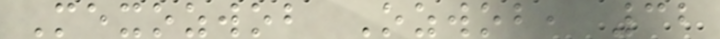Mexozwob Ozwob, 32
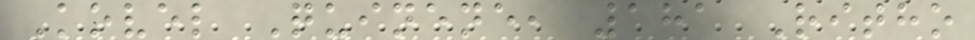Kovel Quinene, 181 Ritho
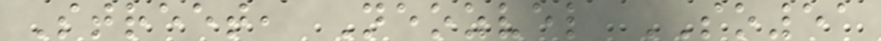Street, Neozvel SO51
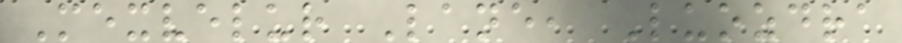Mexvelur Lane, Luozdra
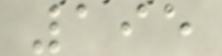195
